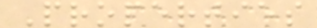Properties
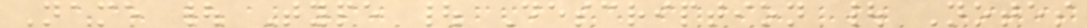Name | Type | Description | Notes
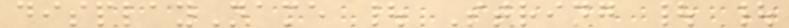displayName | String | |
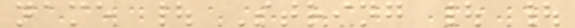name | String | |
